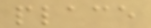place
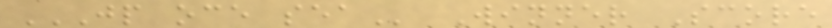JP OCE SEA Winner Score
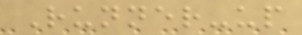Runner-up
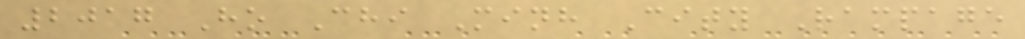2017 Ho Chi Minh City Rampage
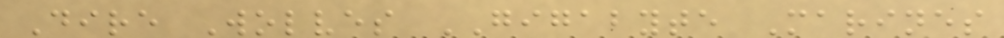Dire Wolves GIGABYTE Marines
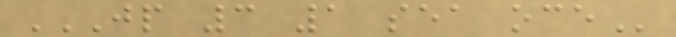JP 3 1 SEA OCE
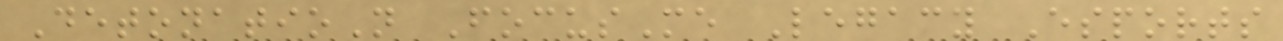DetonatioN FocusMe Legacy Esports
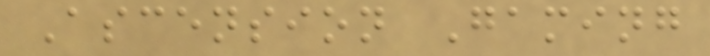Ascension Gaming
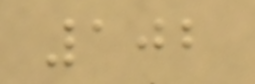102
